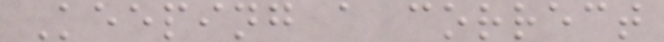Keeping a correct
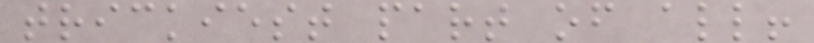trickiest part of all!
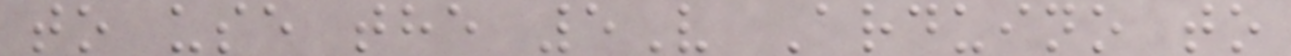to use the 5V Arduino to
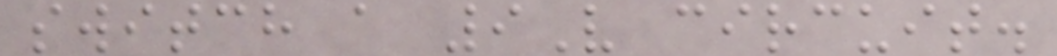switch a 9V circuit.
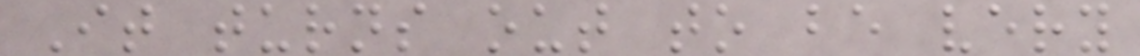It turns out to be very
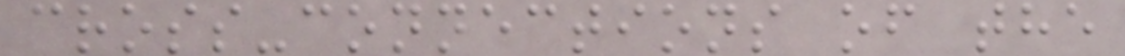cross-connections of the
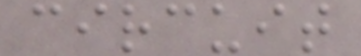circuit
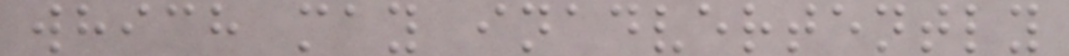which may inadvertently
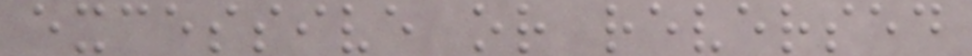excessive or reversed
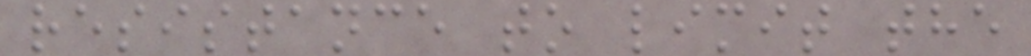resistance to limit the
